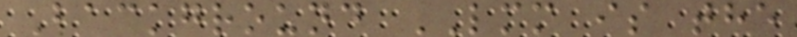Background LMM is the
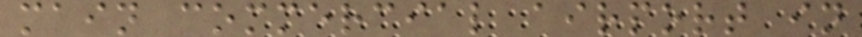main commercial airport in
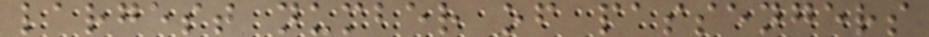largest number of passengers
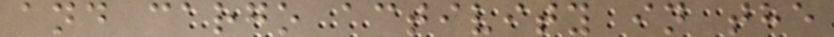and cargo activity in the
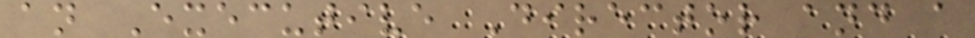an Executive Director and a
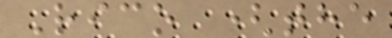Rico (the
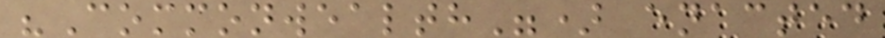"Commonwealth") enacted
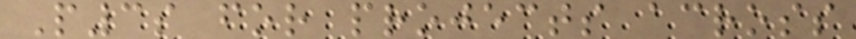P3s for projects across
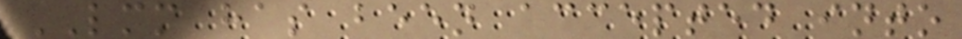LMM has been accepted into
